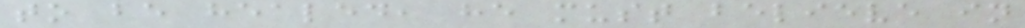to be healed, he must believe in
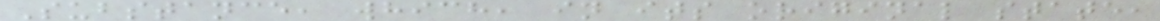Substance, which, in its original state,
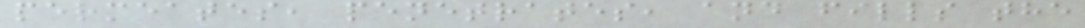permeates, penetrates, and fills the
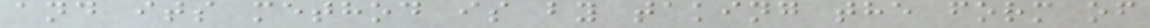and its method is by taking the form of
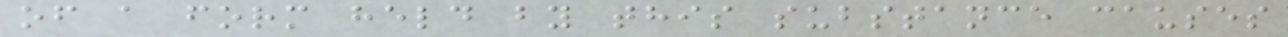of a form held by this substance causes
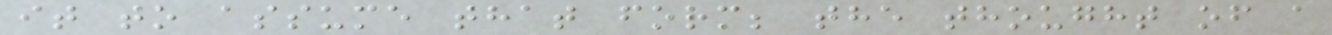it to assume that form; the thought of a
